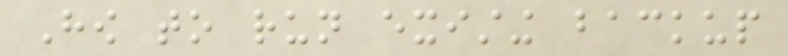How to run existing backup
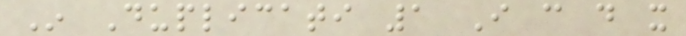In Duplicati 1 I can do it
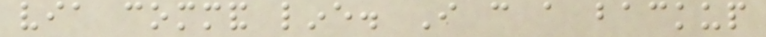via command line. I can a backup
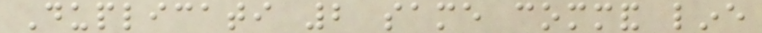Duplicati 2 same command line
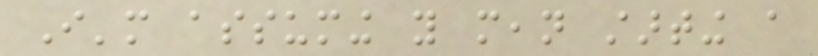I'm assuming you mean starting a
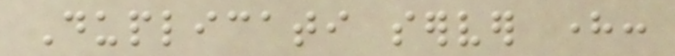Duplicati server here:
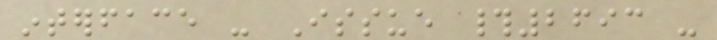interface - Issue #2693 -
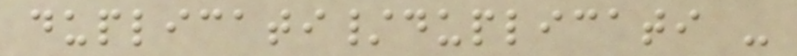duplicati/duplicati -
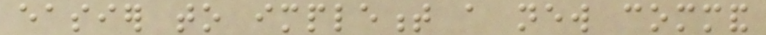easier to implement a new command
